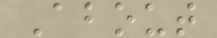About
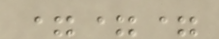===
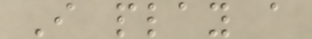I play a
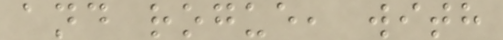and rogue, with
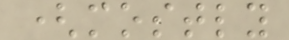(mostly
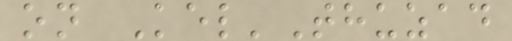on Kel'Thuzad
